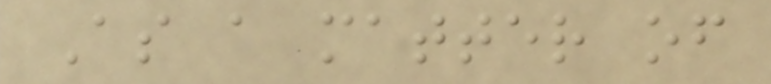As a matter of
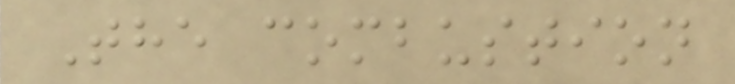The combustion
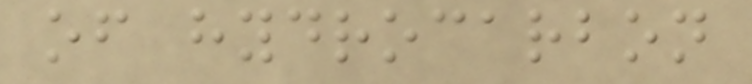of hydrocarbon
